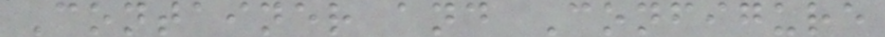Container and Configure
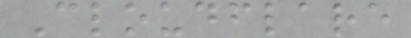Cloudflare
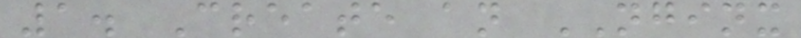1. Create an NGINX
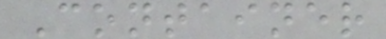Container
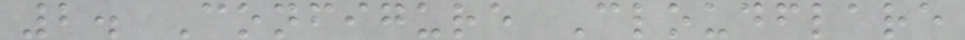2. Configure Cloudflare
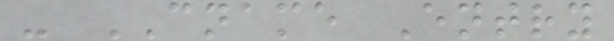- CNAME Entry
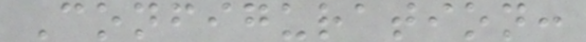Configuration:
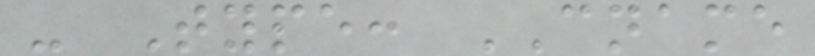- Type: CNAME
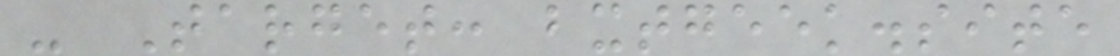- Target: bxtgeek.site
